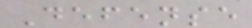Defense
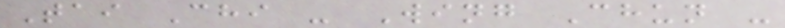Tai Chi - Wing Chun -
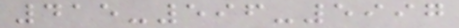415-596-5997
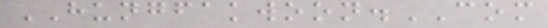HUNGFAKWOON.COM
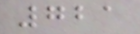721
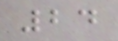24
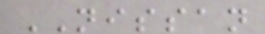NISSAN
